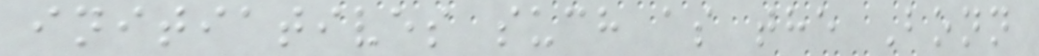initiatives such as the Bonn
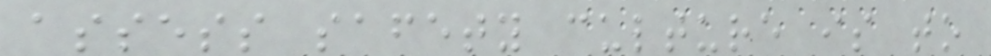assess safety culture is to
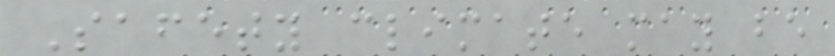Safety climate may be
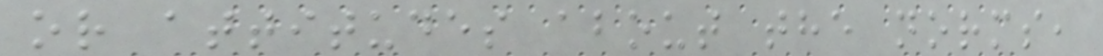or attitudes about the norms,
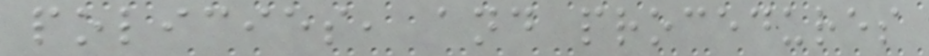policies, and procedures
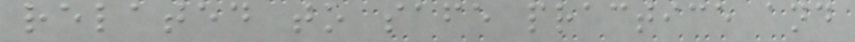related to safe practice and
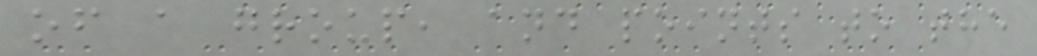of a group, and points to the
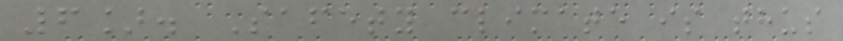6]. Safety climate is thus
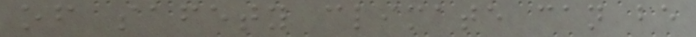of safety climate can be
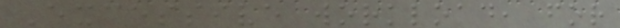Excessive workload, for
